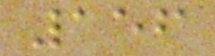156
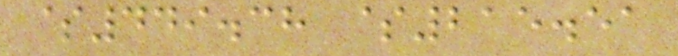$449.38 $215.51
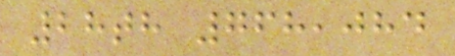28th 768,084
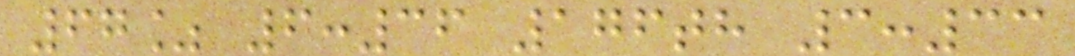67% 6:36 176th 3:33
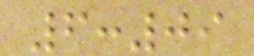6:09
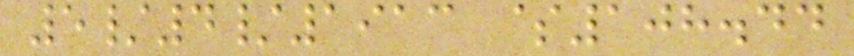5/4/1913 $108.44
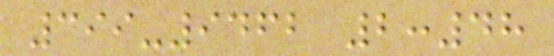399-9462 2:48
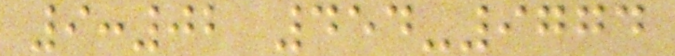9:02 454-9774
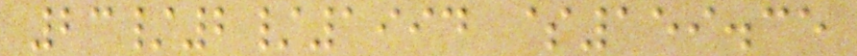23/2/1994 $159.35
